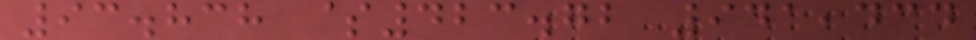93.838 $423.72 941,434
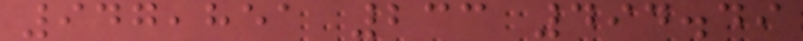947,851 233 494.49
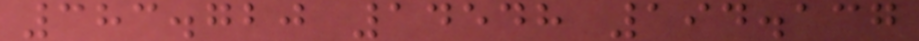383.720 14548 194.137
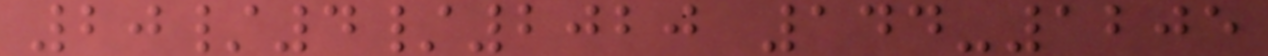20/4/2020 144-1205
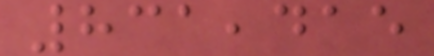831,415
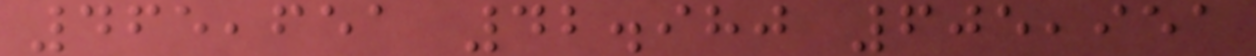465,651 42.980 605,951
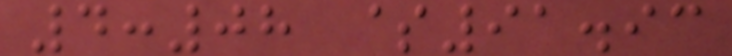4:08 $91.93
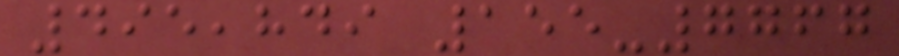495,849 155-7767
